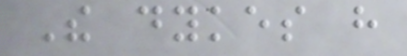The dykes have
